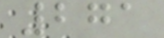271
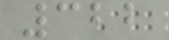322
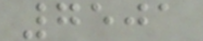7501
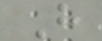H
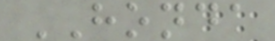HONDA
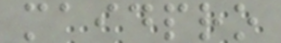maidpro
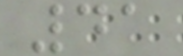41
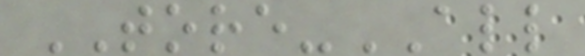TORE-ALL
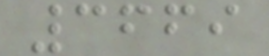3669
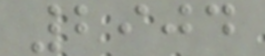2904
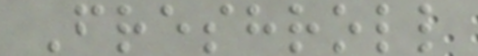Freshroll
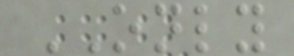ONLY
